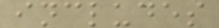includes
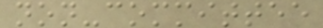non-committee
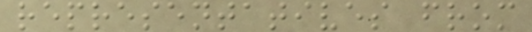representatives from
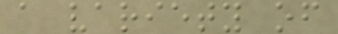a variety of
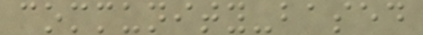community-based
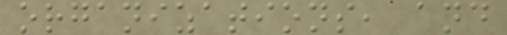organizations, and
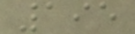195
